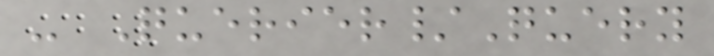- Querier/Query
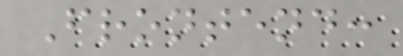Frontend:
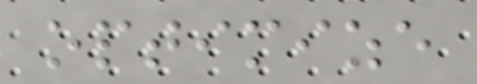optimize
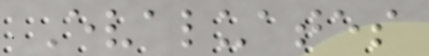Evaluates
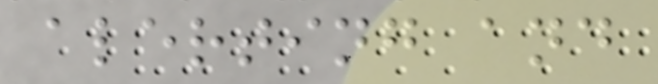alerting and
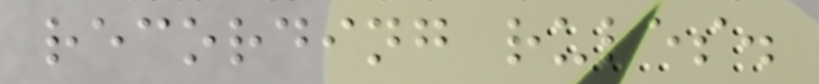recording rules.
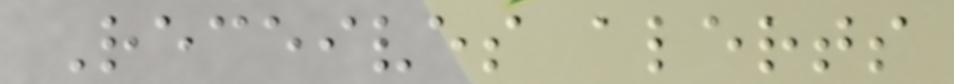Receives alerts
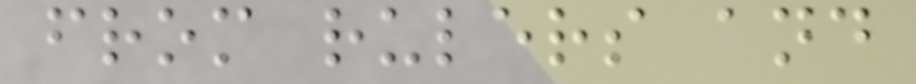from rulers and
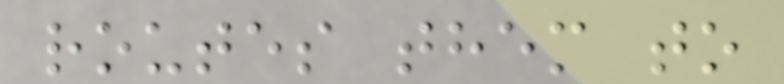routes them to
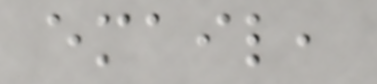email,
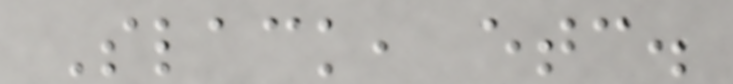Slack, etc.
